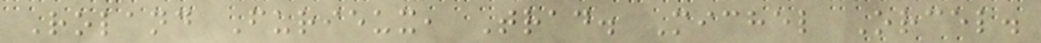Roland Furieux, Trad. Michel Orcel.
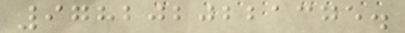9782020221375.
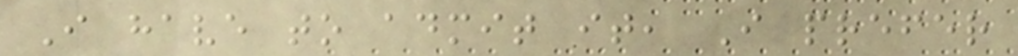I have to admit it, I prefer
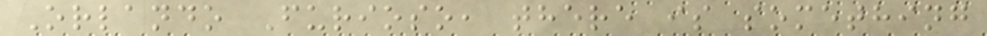Orlando Furioso, there is something
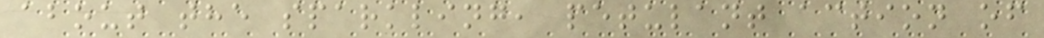about the sparkling, petulant action of
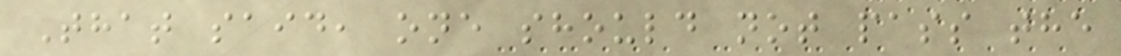That said, one should not pass the
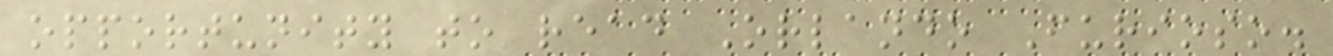opportunity to read Orlando Furioso.
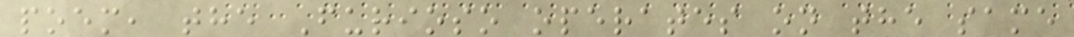poem, the Furioso operates on the same
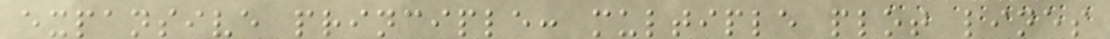expansive principle: multiple plot lines
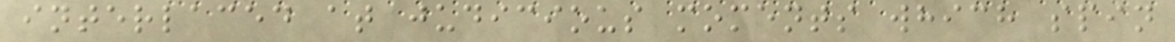interlaced at judicious moments which spin
